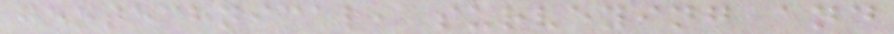geotechnical, surveying and
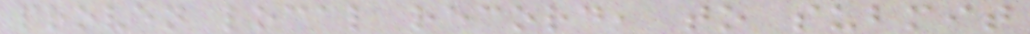proven local record, to submit
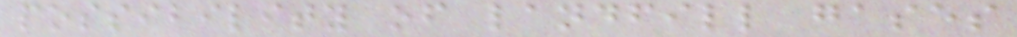possibility of landfill gases
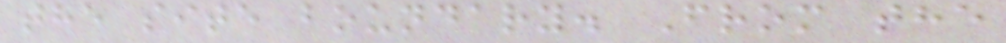the site boundary. From the
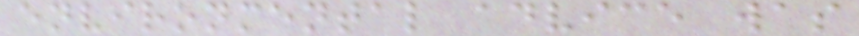environmental advice was
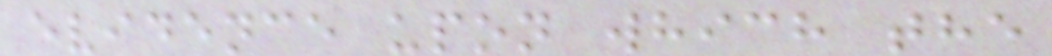evidence upon which the
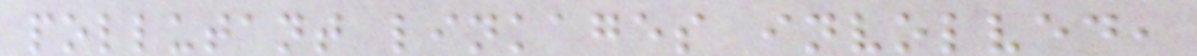pollutant linkages involved,
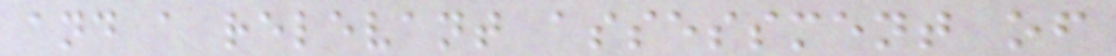and a relevant assessment of
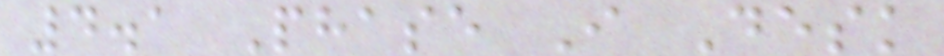4.1 Phase I Desk
